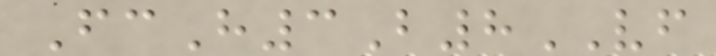FcH3B8VF
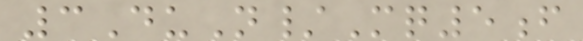3DuN/Mq5f
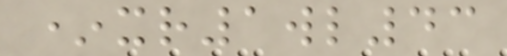*xr1wl43
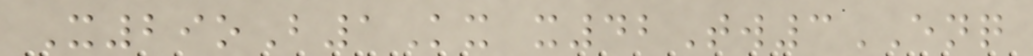X29oB1Kx x42Tw3ENQ
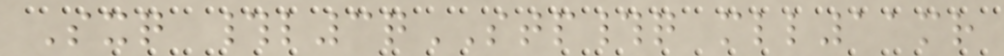Sxq #l3qSTP#q mll11mr
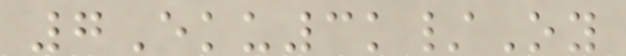7Eku3k/Oy
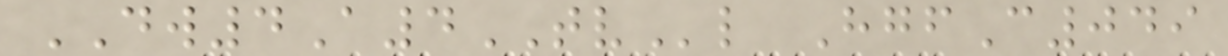DW4A4TVl HgfC049
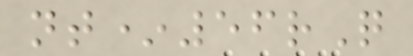nt*56rQ
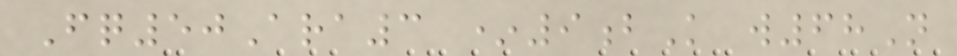Fq50Ara3 *9bK w68N
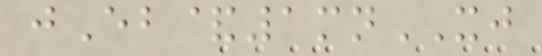jEb&1mnXJ
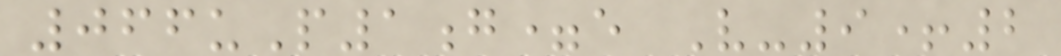066uP1g=e V-9+2
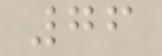76
